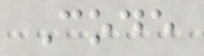Code
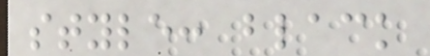style: black
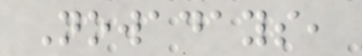Nowadays,
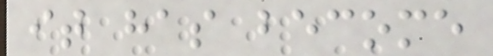it has become
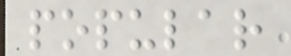popular
